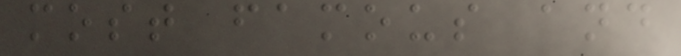most famous and
